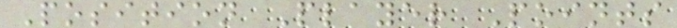Position Player Points
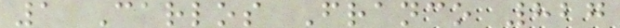1 Carlos Franco 827
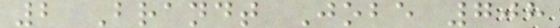2 Brandt Jobe 708
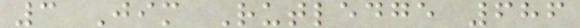3 Jim Rutledge 686
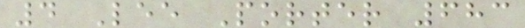4 Lee Porter 683
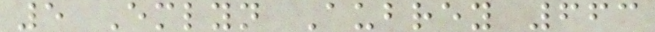5 Emlyn Aubrey 663
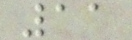11
